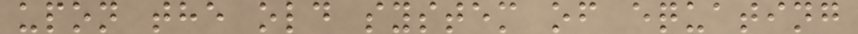upon the old system of equating
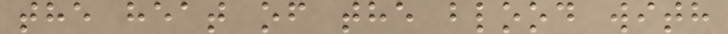the heat of the blood with
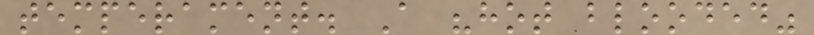temperament. A "hot blooded"
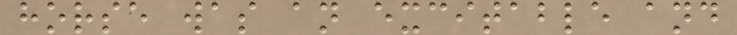horse was an excitable and
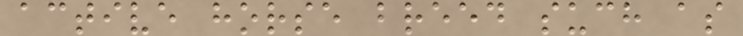active horse breed such as
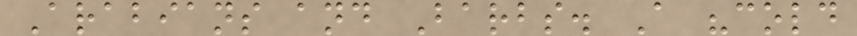Arabians and Barbs. A "cold
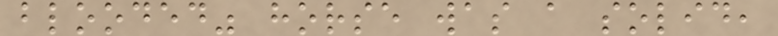blooded" horse was a solid,
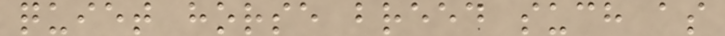quiet horse breed such as
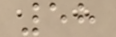58
